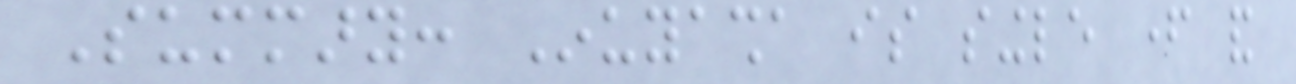Summary: Inuyasha is single father and
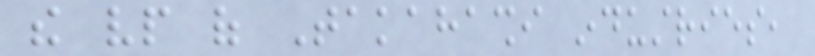the vp of Takahashi industries,
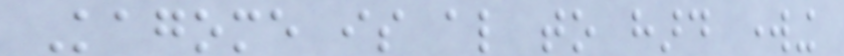Kagome is also to hard working
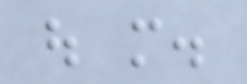out more.
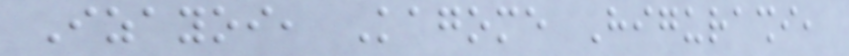Izayoi, Kagome Higurashi,
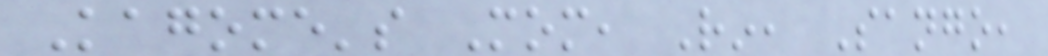Kagome's Mom, Rin, Sango,
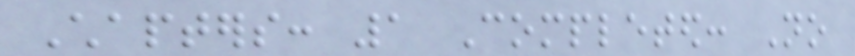Chapters: 1 Completed: No
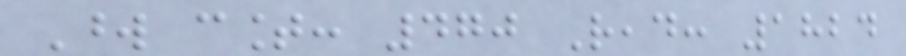Word count: 470 Read: 1824
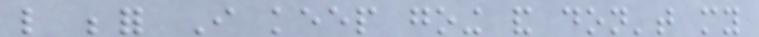like befor I keep going and don't my
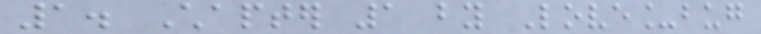1. Chapter 1 by Love_bug
